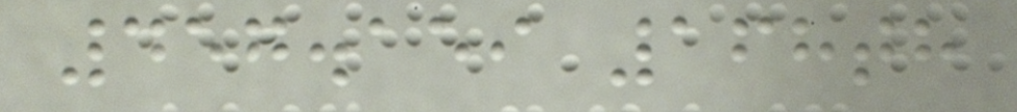457.159 168th
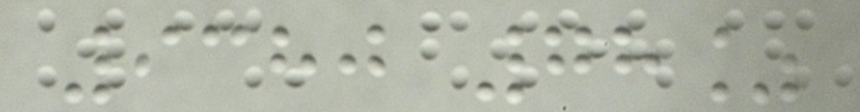9380 78%
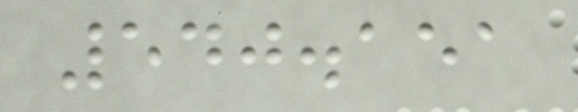540.151
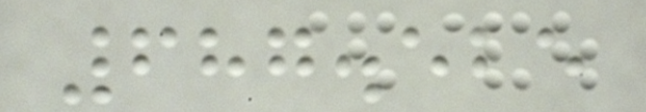687.525
